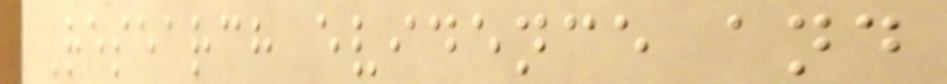Research evidence and
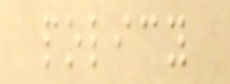policy
